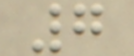7
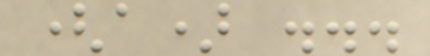(a) ...
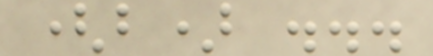(b) ...
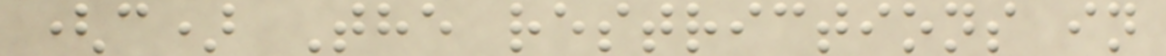(c) The restrictions in
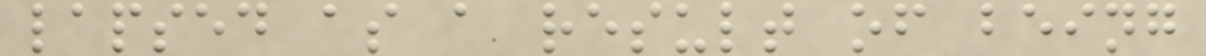lapsed as a result of being
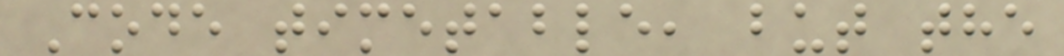Code timetable, but the
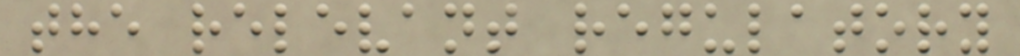the relevant regulatory
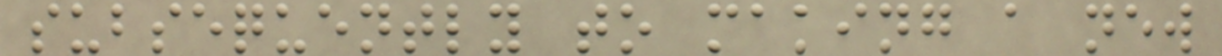subsequently to making a new
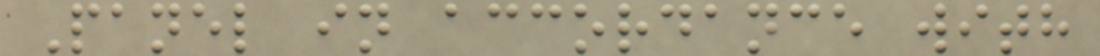Panel in accordance with
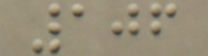106
